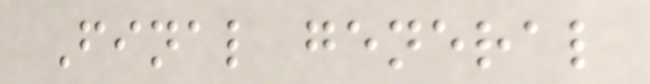Final general
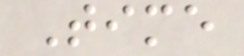Time
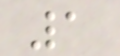1
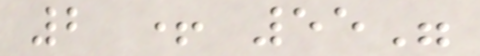2 + 55"
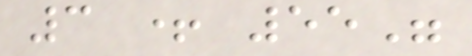3 + 55"
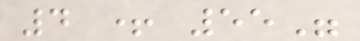4 + 55"
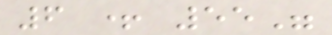6 + 55"
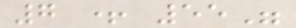7 + 55"
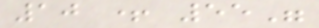10 + 55"
